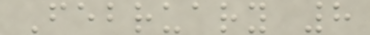February 8
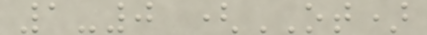1-0 (OT)
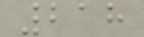218
